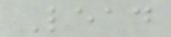Lead
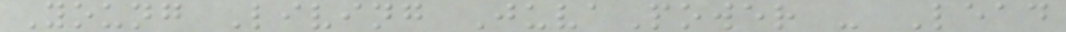Young Living JuvaPower - Lead
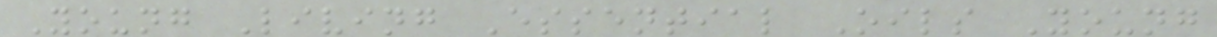Young Living Essential Oils Young
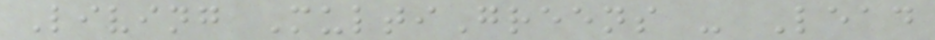Living MultiGreens - Lead
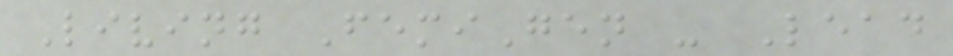Living FemiGen - Lead
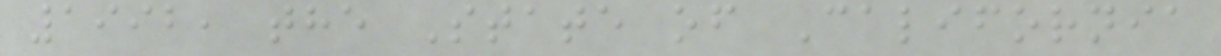1992, the State of California
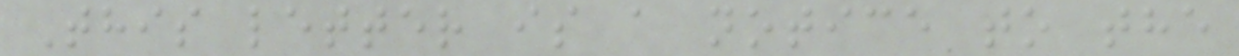This letter is a notice to the
